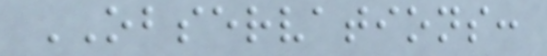OBSERVATIONS:
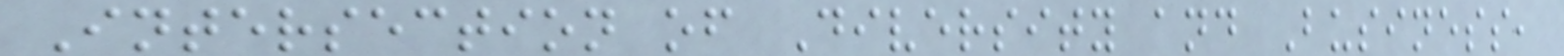Intersection of Diversity and Business,
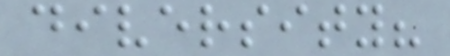diversity?
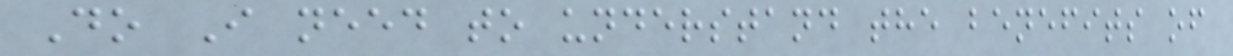Do I need to understand the benefits of
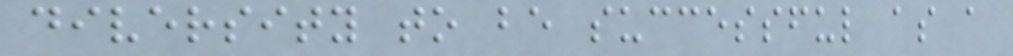diversity to be successful as a
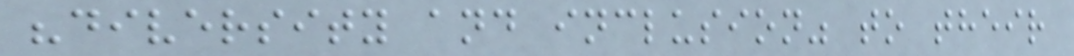"diversity and inclusion" to their
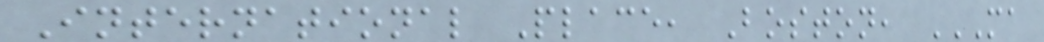International Place, Boston, MA
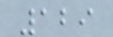129
